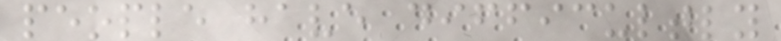people have difficultly
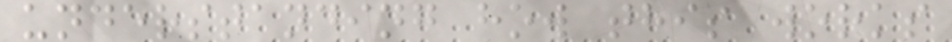understanding how this works
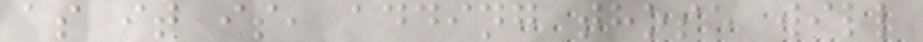as it is, adding those will
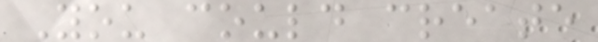You could create
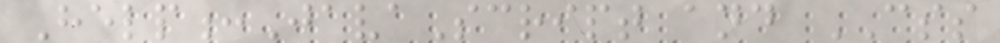Help:JavaScript and CSS
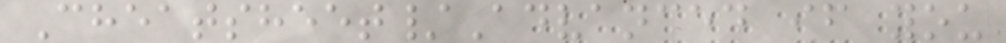Cheatsheet/Advanced if you
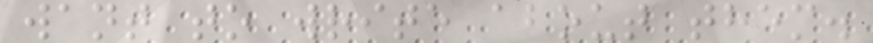want to write about them.
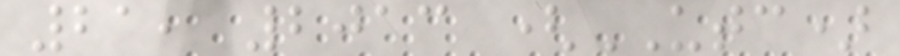21, 2013 (UTC)
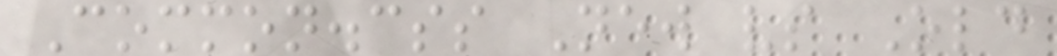Common.css New vs Old
